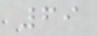69
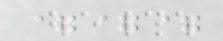===
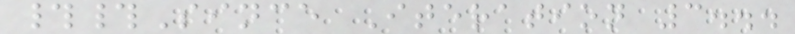##Since Iteration 3...
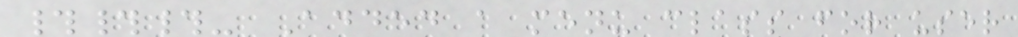###- Added a menu class for user
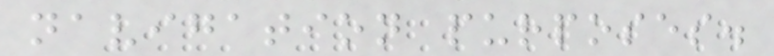navigation purposes.
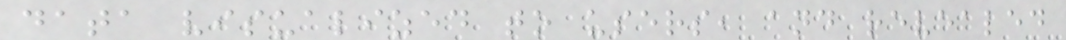data visualized to users, and revealed
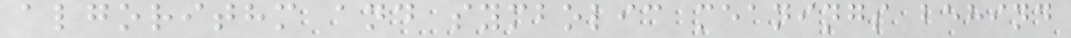algorithm and symbolic meanings behind
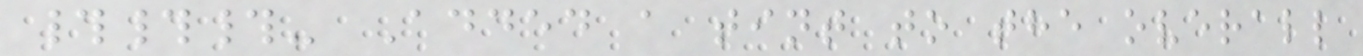###- Added a tint to the overall
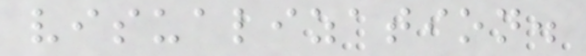visualization.
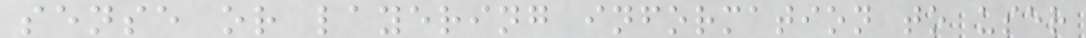sense or layering information to user
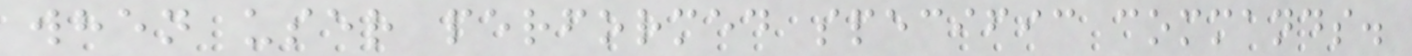when user performed specific commands.
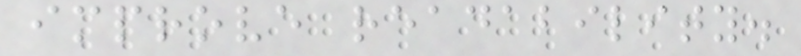improve readability.
